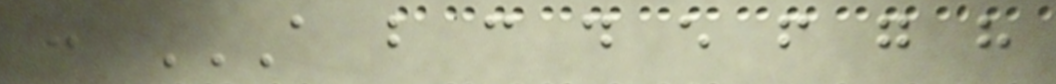: A B C D E F G H
